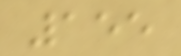155
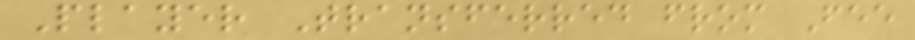Player Transferred from Fee
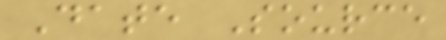Date Source
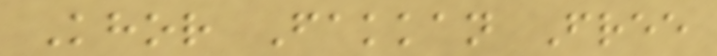Khor Fakkan Free
